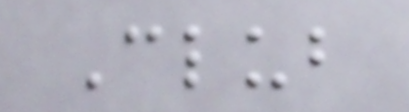Club
